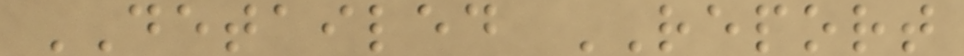DETAILED REPORT
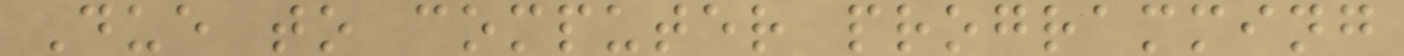Due to computer programming
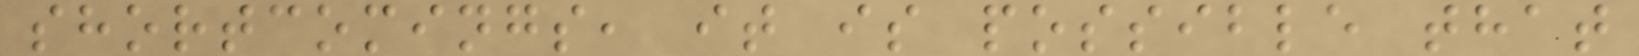shortcomings, it is possible that
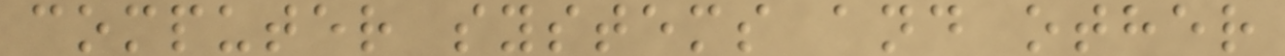computer systems and other
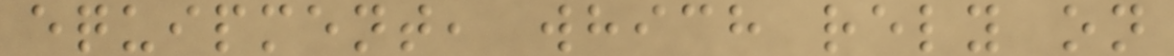equipment, which rely on
